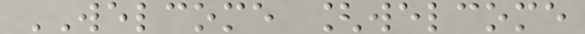WELCOME [welcome
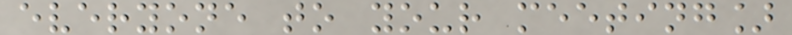everyone to your meeting]
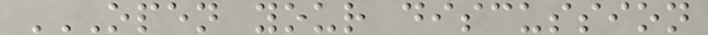OPEN YOUR DISCUSSION
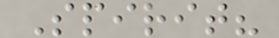Spirit?
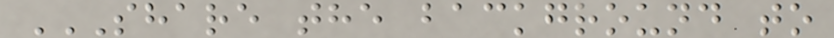SHARE THE BACKGROUND TO
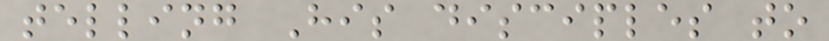telling His disciples to
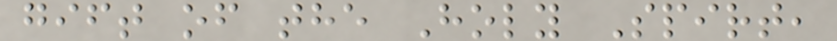gift of the Holy Spirt,
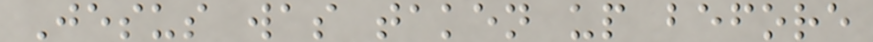Jesus was taken up before
